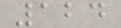124
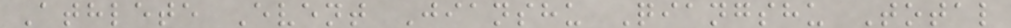Athlete Event Jianshu Qiangshu Total
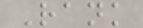Rank
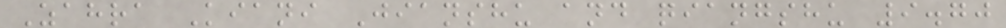Zahra Kiani Jianshu and qiangshu 9.70
